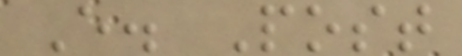E. Post
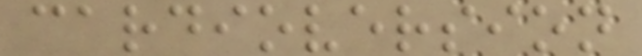cardioversion
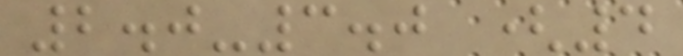2.0-3.0 (4
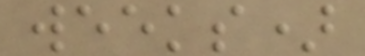weeks)
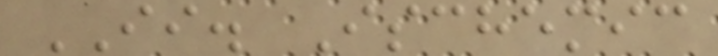II. Ischemic
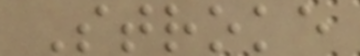Stroke
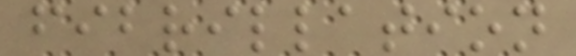fibrillation
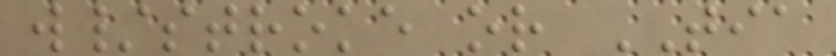w/stroke or TIA
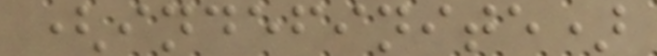(indefinite)
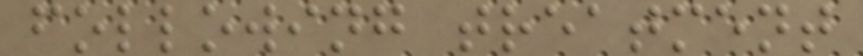following treatment
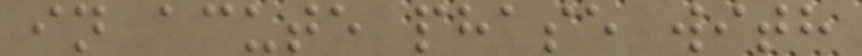in acute phase with
